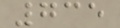735
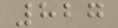827
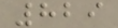829
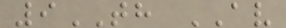9TH AV
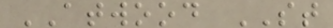ATWOOD ST
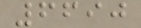6690
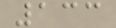133
